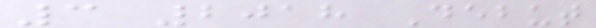3 2018 Debut
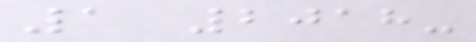1 2018-
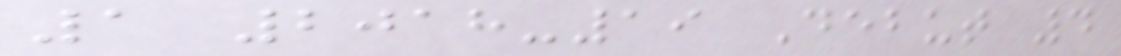1 2018-19 Debut 4
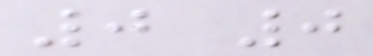0 0
